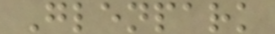Glenpark
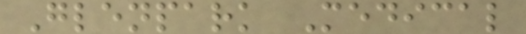Glenpark Medical
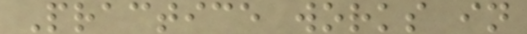Practice works in
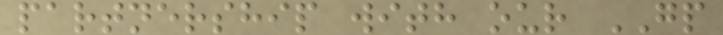partnership with our GP
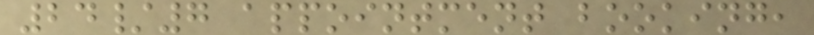24/7 appointment booking,
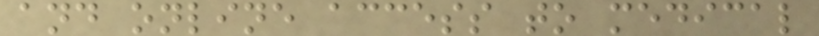and online access to medical
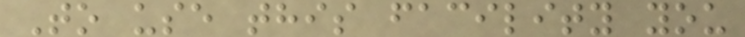To use this facility you
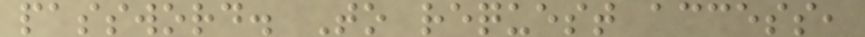password. To request access,
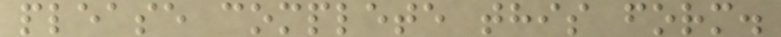please complete this form.
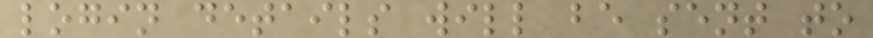login details will be sent to
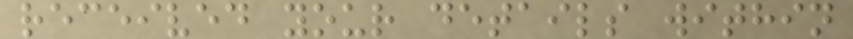received your details within
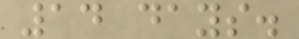14 days.
